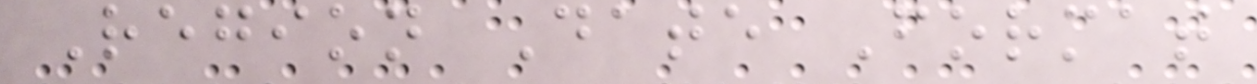Region Date Format
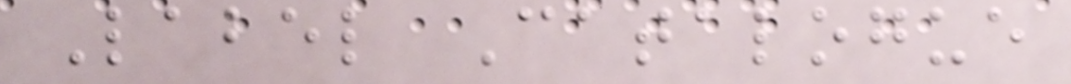Label Catalogue
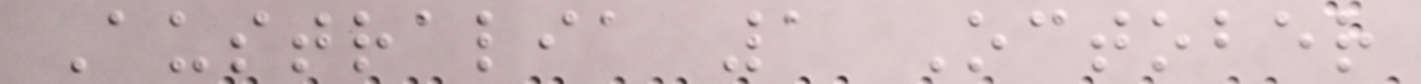Australia 1 October
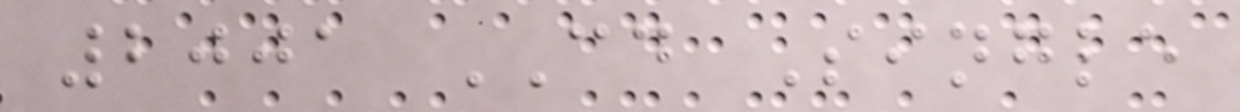2001 CD Single
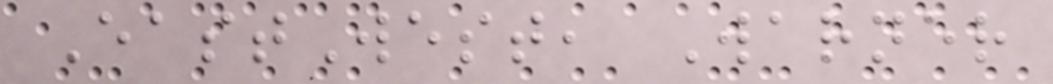EastWest, Warner
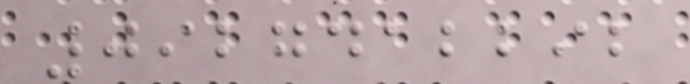0927412292
